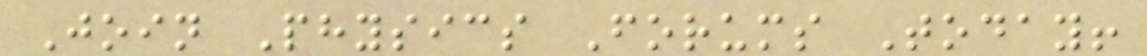Join Physics Forums Today!
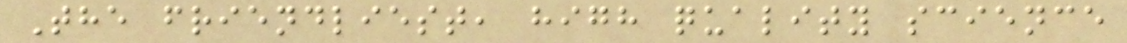The friendliest, high quality science
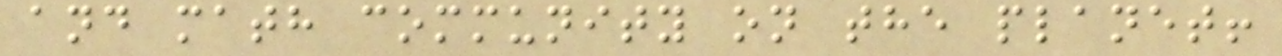and math community on the planet!
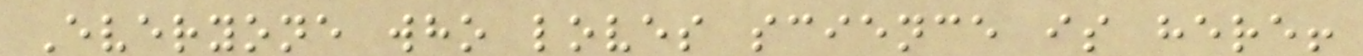Everyone who loves science is here!
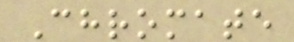Chromate
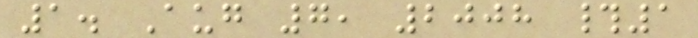1. Aug 7, 2008 #1
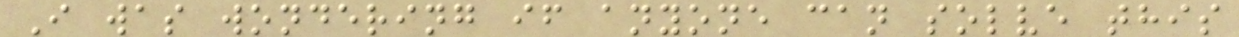I was wondering if anyone can solve this
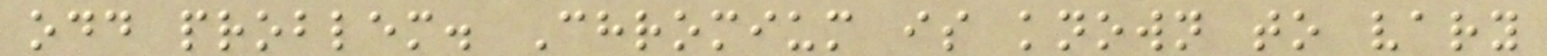odd problem. Chromium is known to vary
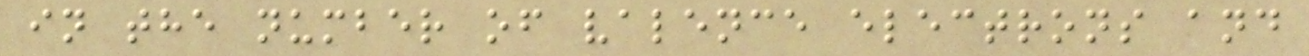in the number of valence electrons and
